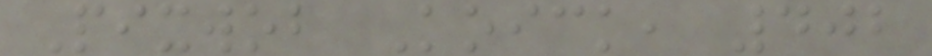Pixwob Koick, 402
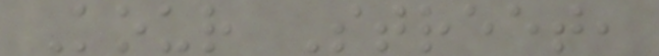Kour Street,
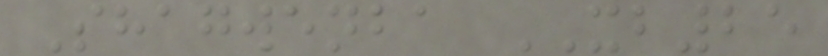Shagwenba XB25
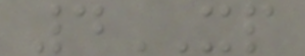4XP
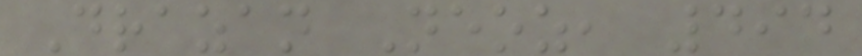Drazan Neoz, 494
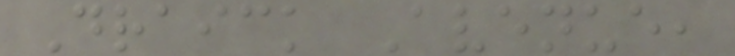Draick Avenue,
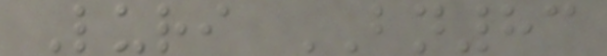Luri BN83
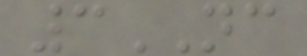3NC
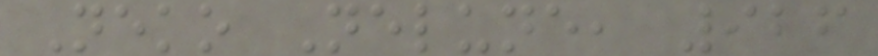Neko Nelune, 926
